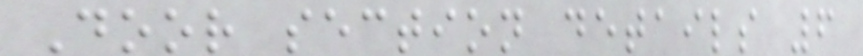Door section details 6
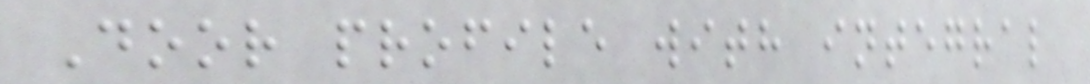Door profile with integral
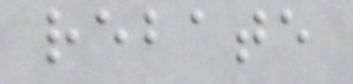rebate
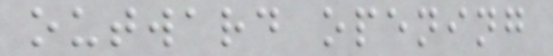outward opening
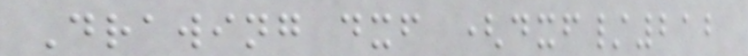Drawing dxf (dxf/212
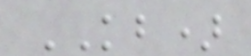KB)
